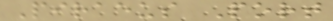Piraeus Port
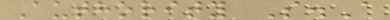Authority S.A
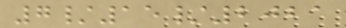7/15/2021
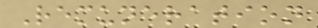Remuneration
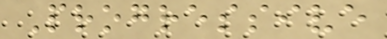Progressive
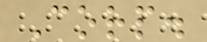Corp.
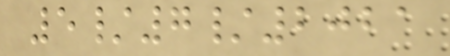5/7/2021
